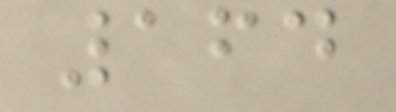164
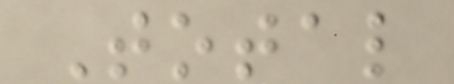Total
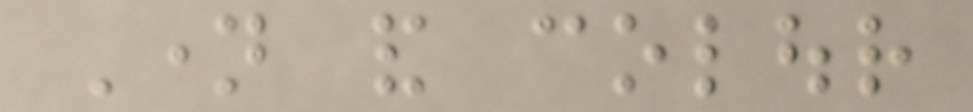Name and colour
